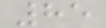85
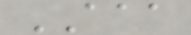AAA
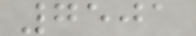7501
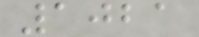1021
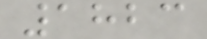1823
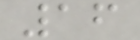16
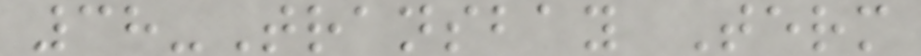38-Transbay Term
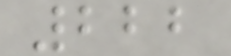222
